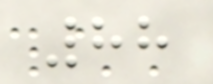88
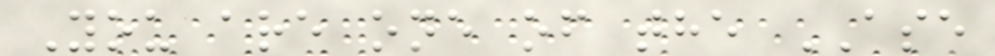You are one of the ASE
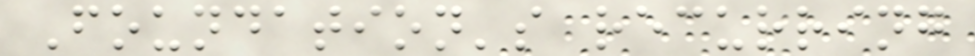Foundation's recurring
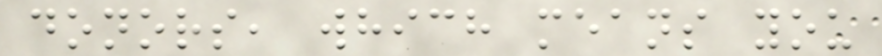donors, which means you
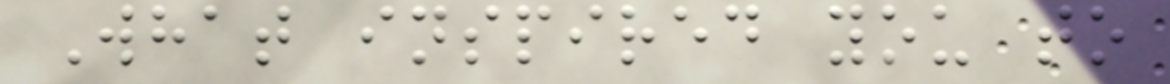What inspired you to
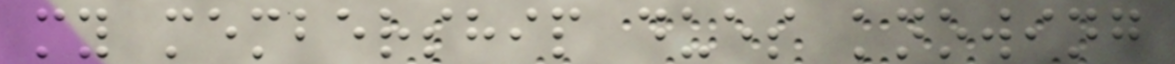my membership dues knowing
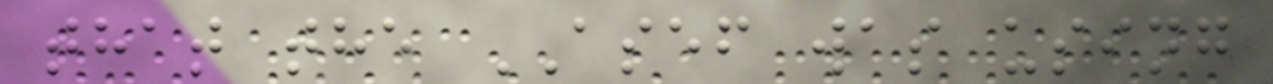that the ASEF was using
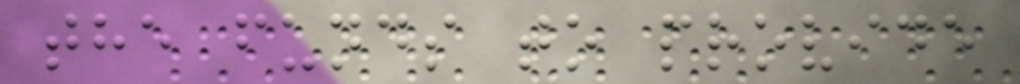the funds to provide
